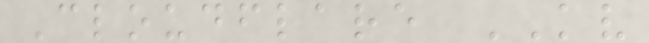Cloudflare KV
